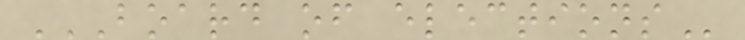BOARD OF ELECTIONS
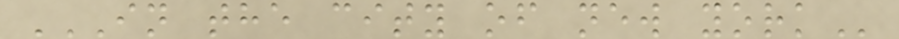IN THE CITY OF NEW YORK
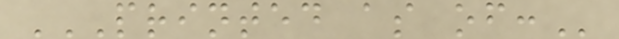PRINTED AS OF:
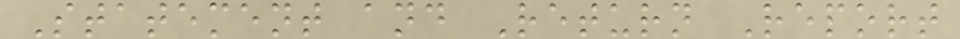Statement and Return Report
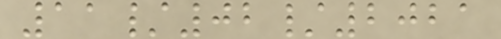11/02/2021
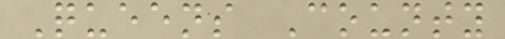Queens County
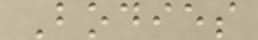Bodies
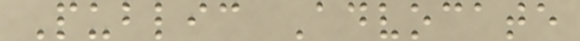Public Advocate
